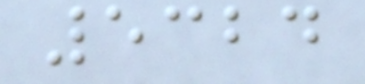5324
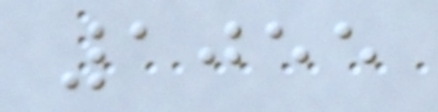1055
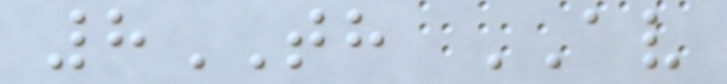8TH AV
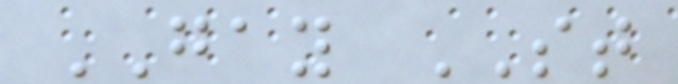GAY ST
